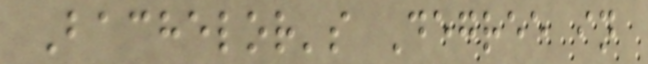Bachelor's Degree in
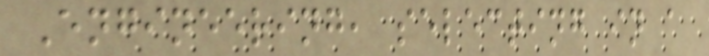Engineering, selecting in a
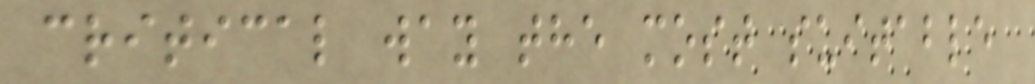critical way the most suitable
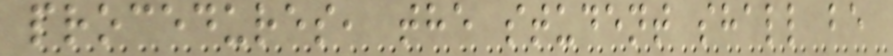procedures, the student shall be
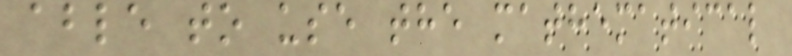able to use the mathematical
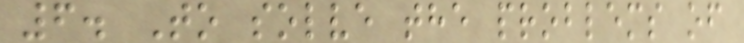6. To solve the problems of
